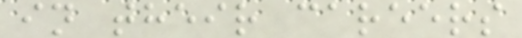in their careers
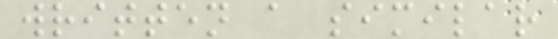written a similar
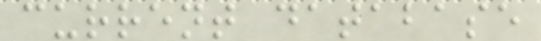current database
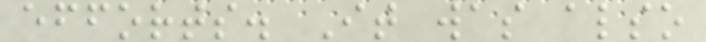efforts. It was also
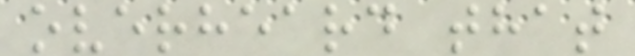overheard that
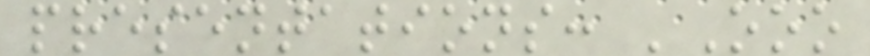presentations: 'Ooo
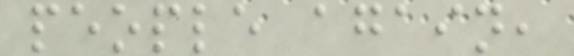people again,
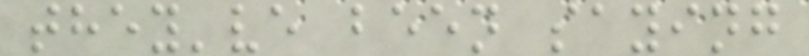they've been saying
